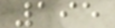195
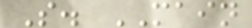S. MAIN
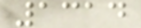1314
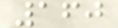160
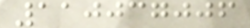110037006
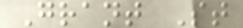Grant St
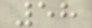58
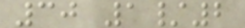30 1/2
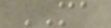MA
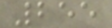255
